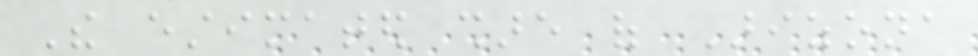The estimated share of Arizona
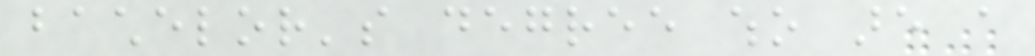bachelor's degree who are a
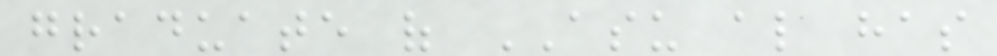graduate of ASU also has
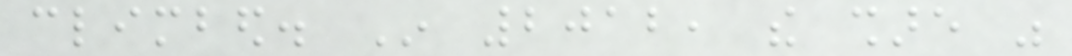climbed. In 2012, the share was
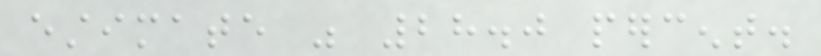estimate was 28.0 percent.
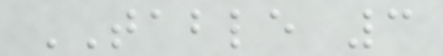TABLE 3
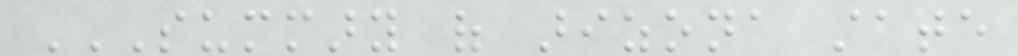SUMMARY OF ARIZONA STATE
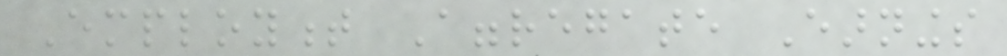Employment Aggregate Earnings
